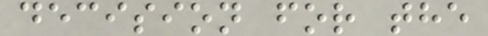decision for the
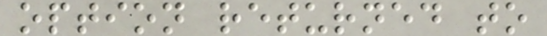option returned to
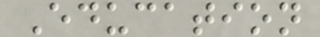Education
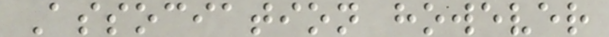Association however
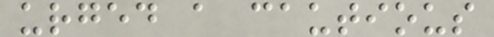urged a cautious
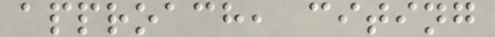approach, citing
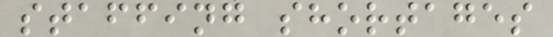staffing shortages
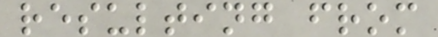resulting from
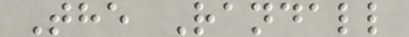The Randall
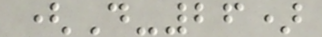(D-26)
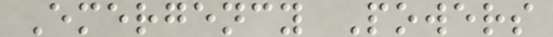Emergency Powers
